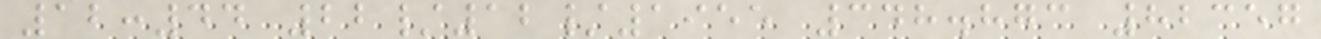12:44 22/12/1955 348.873 82357
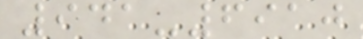941-6910
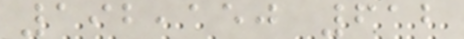192,150 612
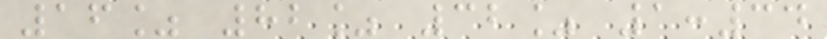16% 82% 32% 1:34
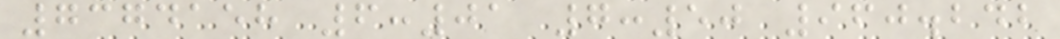7374158 6:01 7:50 960.242
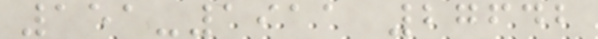151-1911 27642
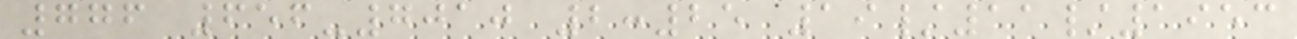776 656-7010 2:25 19/11/1953
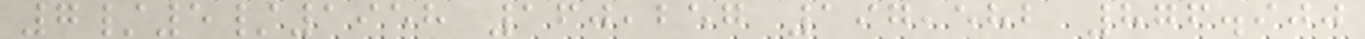7/5/1958 160,257 197,582 876.900
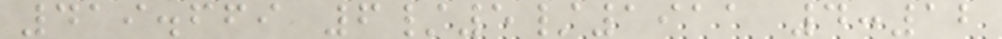419.669 6/5/1911 4:12
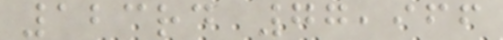123rd 77,966
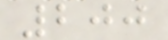200
